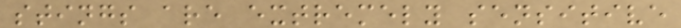stings are extremely sensitive
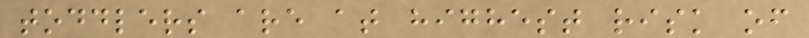toddlers are at highest risk of
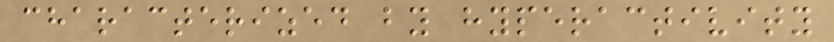characterized by hyperactivity
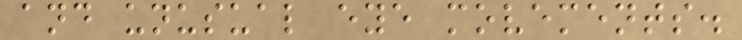and unusual eye movements.
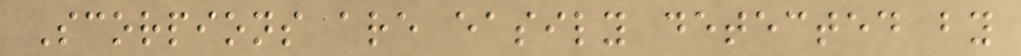Scorpions are easily detected by
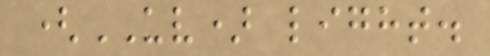(UV) light.
